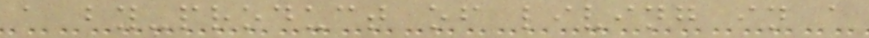a by-product of living in a
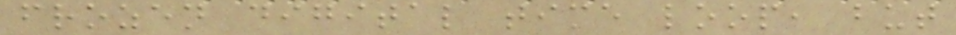frozen digital time loop, but
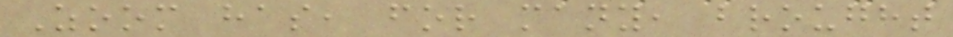Zoom has, for many, brought
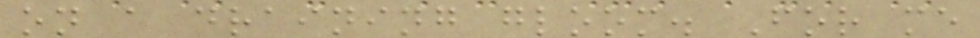on a draining gloom. For me
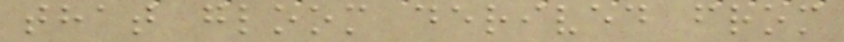that gloom derived from
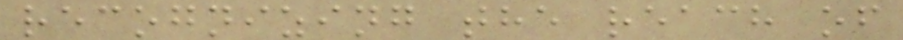recognizing the reach of
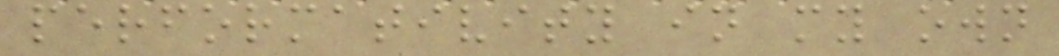performativity in my own
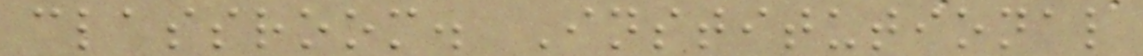classroom. Institutional
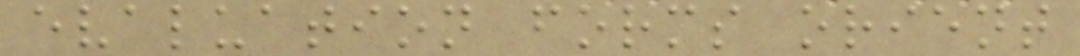evaluation forms orient
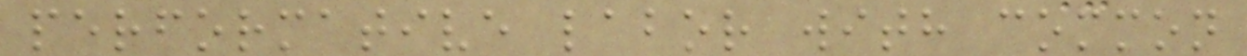performative labor with common
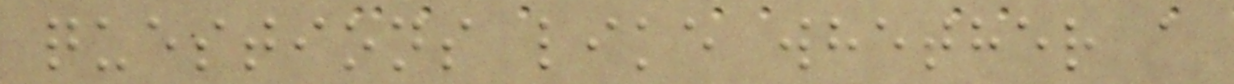questions like whether a
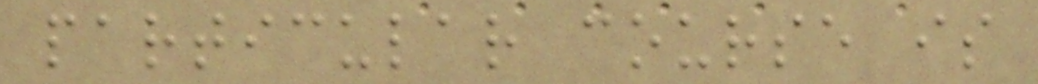particular course is
